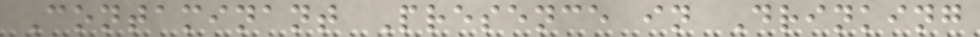Contaminant Presence in Drinking
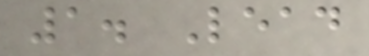1. Lead
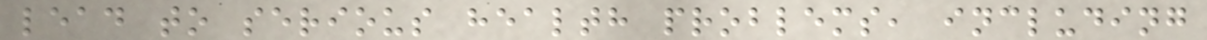lead to serious health problems, including
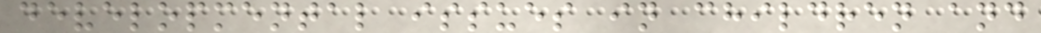developmental issues in children and
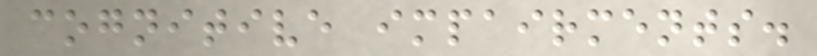cognitive impairments.
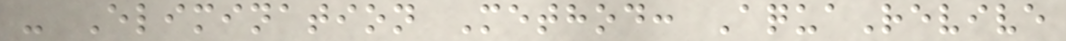- Elimination Method: AquaRevive
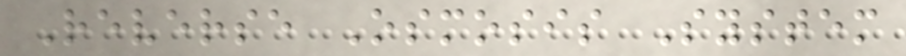Reverse Osmosis System
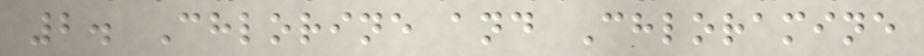2. Chlorine and Chloramine
